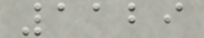1129
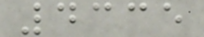4335
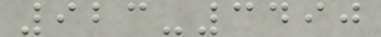923-3490
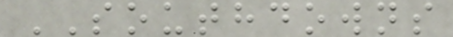SOUTHDOWNS
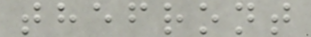thefront
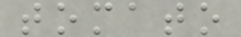tomato
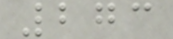273
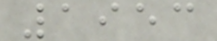1953
